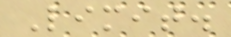Limit.
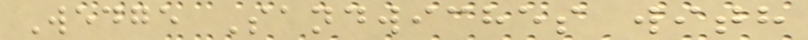Wedge Sandwiches with
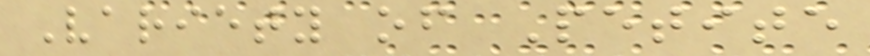Variety of Petite
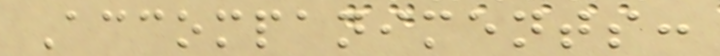Accompaniments:
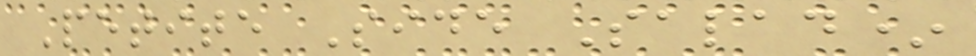Petite Side Salad*
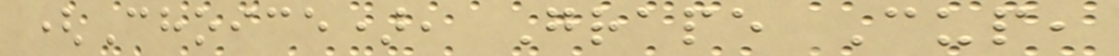(Choice), Grape Cup,
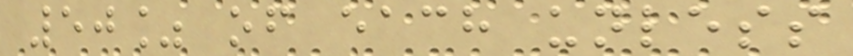50% of each unless
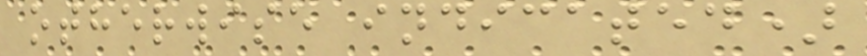otherwise indicated)
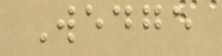Wedge
